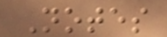Notes
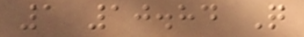1 10.84 Q
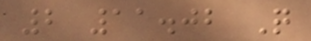2 11.02 Q
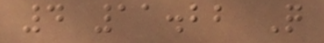4 11.22 Q
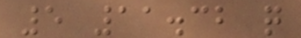5 11.32 q
